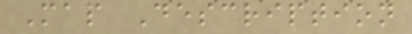Map Description
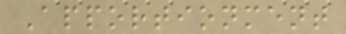Apportionment
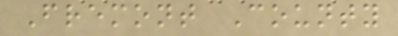Fremont County
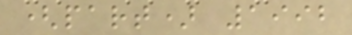(part) 1992
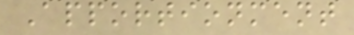Apportionment
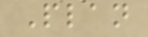Plan
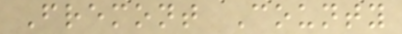Fremont County
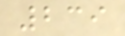239
